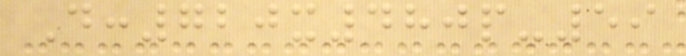D:720x480p-59
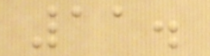11.
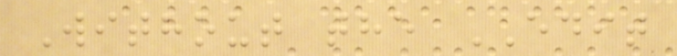Without the EDIT
